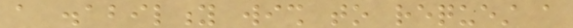a disability wish to request a
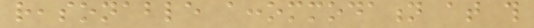reasonable accommodation at this
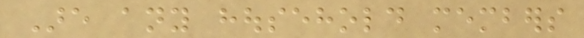Are any household members
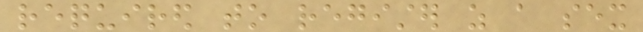required to register as a sex
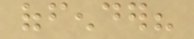offender?
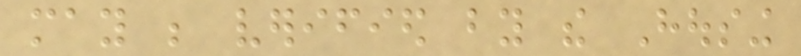may be verified by the Housing
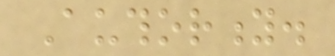Authority.
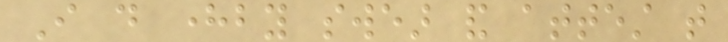I do hereby swear and attest that
